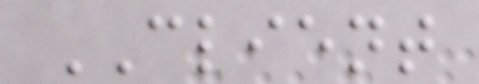CLIENT
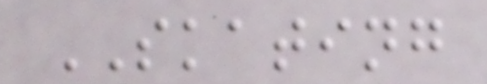SKATING
